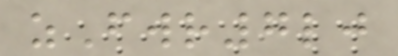zFwr7lj
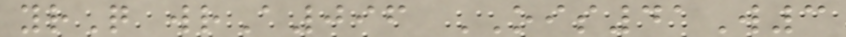yrQ wrA096 OIS41W3
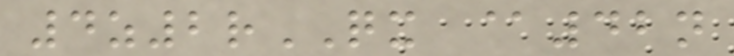4z2rQX @42n
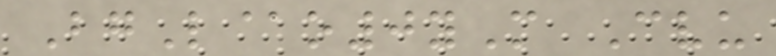BgL@o0yM Cvu
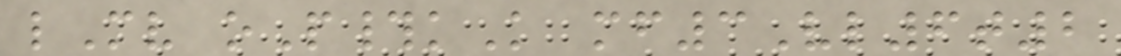lMv oP#kK mf3Vl6t2
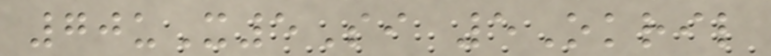70uX5Si 5Okril
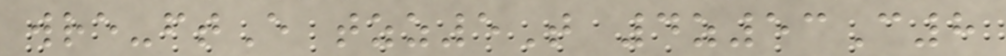wre-ftE tzz5T 4z53C8
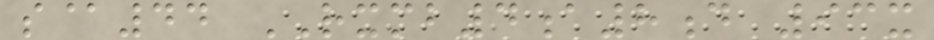s@44 RXMB4a8d 93x
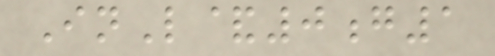InL&0g1
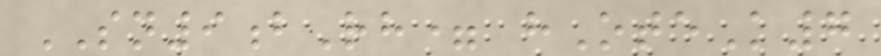SN9bRh= hOteK7
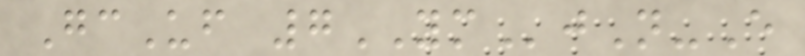GcUf 7YMjN-E
